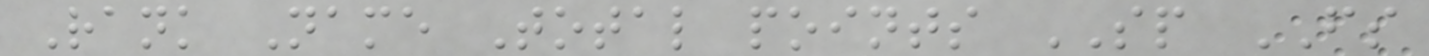Rank Name Total points SP FS
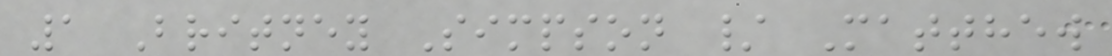1 Britney Simpson / Matthew
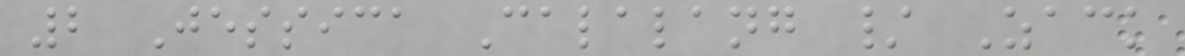2 Jessica Calalang / Zack
